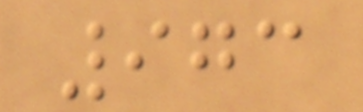973
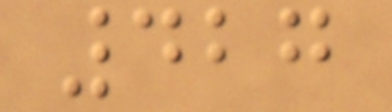427
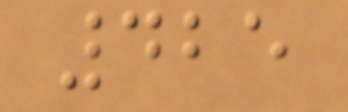425
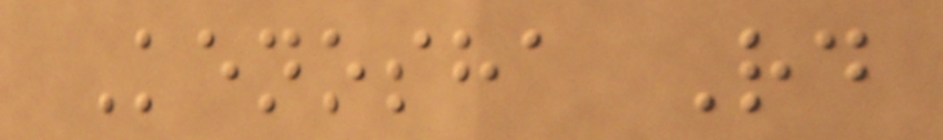Kenosha Rd
